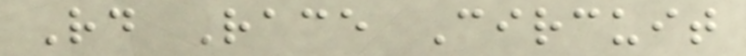Rd Race Circuit
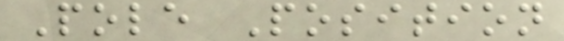Pole Position
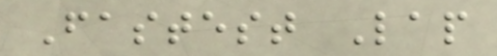Fastest Lap
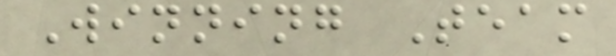Winning Team
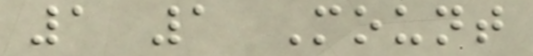1 1 Mount
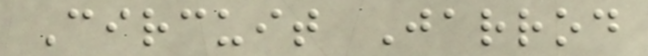Circuit Jarrod
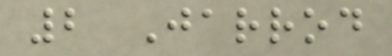2 Jarrod
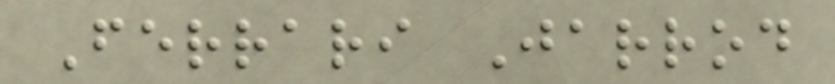Ferrari Jarrod
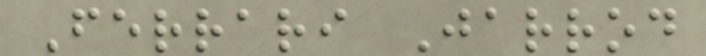Ferrari Jarrod
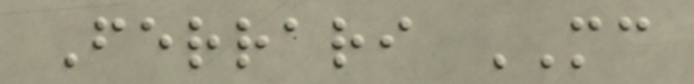Ferrari MC
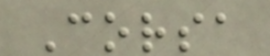Corsa
